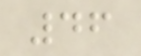46
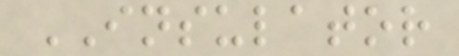INSULATOR
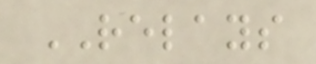RELAYS
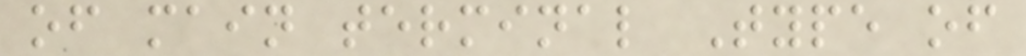of main terminal Type of
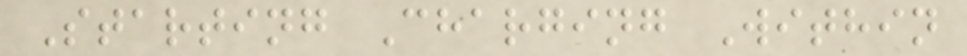Starting Charging Within
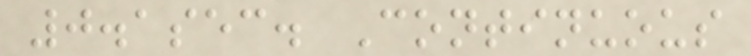0.1sec. Continuous
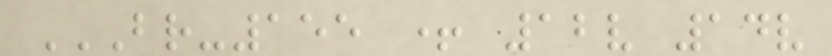BR-155 + 12V 14V
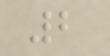2
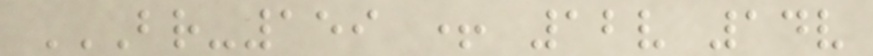BR-159 + 12V 14V
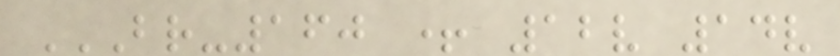BR-160 + 12V 14V
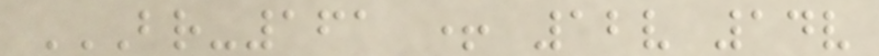BR-161 + 12V 14V
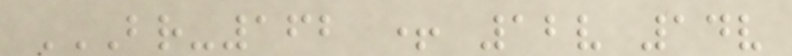BR-162 + 12V 14V
